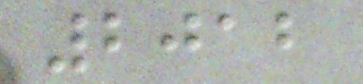2012
